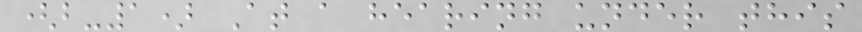(b-1) At a hearing under this
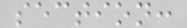section:
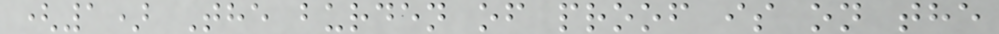(1) The burden of proof is on the
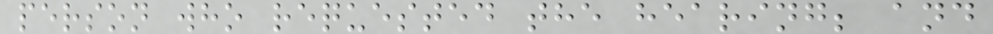person who requested the hearing; and
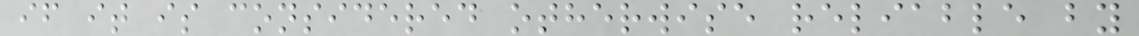if it is considered otherwise reliable by
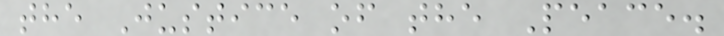the Justice of the Peace.
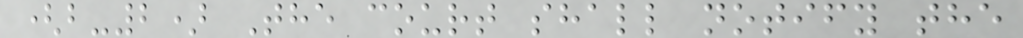(b-2) The court shall notify the
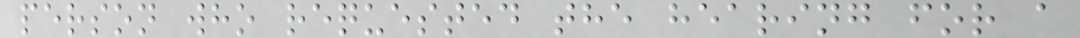person who requested the hearing for a
